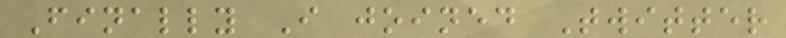Finally I joined Twitter
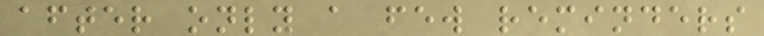after only a few reminders
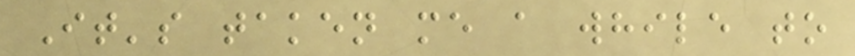It's taken me a while to
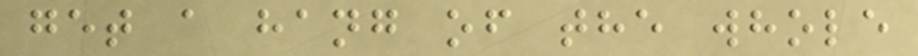get a hang of the whole
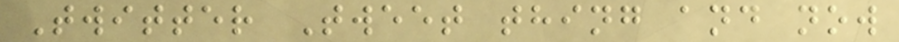Twitter Tweet thing and now
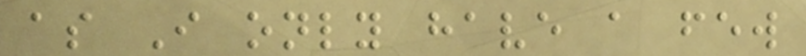as I only have a few
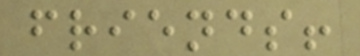friends!
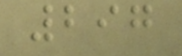297
